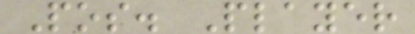Pos. Player
